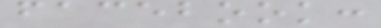facebook:
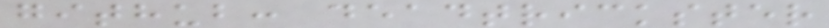github: deadtrickster
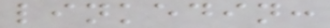linkedin:
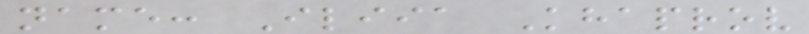name: Iliia Khaprov
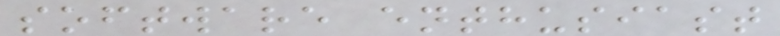software enthusiast
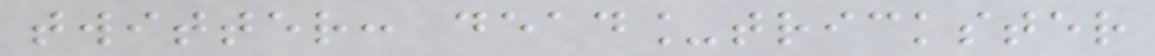twitter: dead_trickster
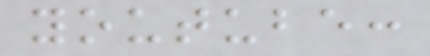youtube:
